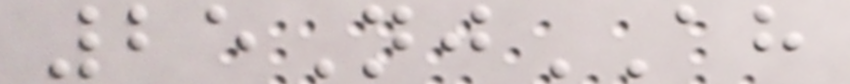25NjAH
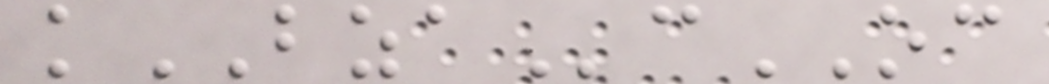kBZAcOC
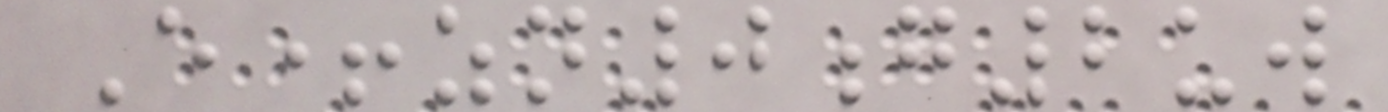E+zn0g2uw
